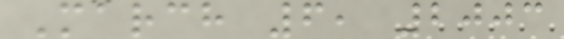March 6, 2003
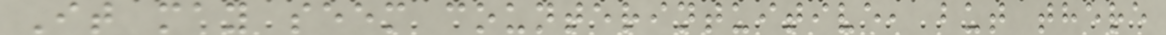It may seem counterintuitive, but there
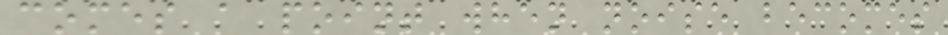comes a point when noise becomes
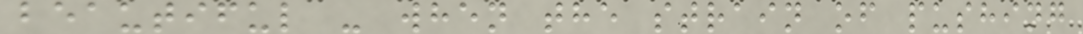beautiful - when the strain of pushing
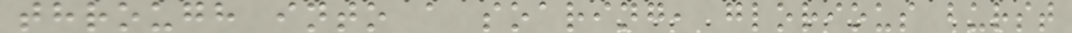through into a soaring, glorious burst
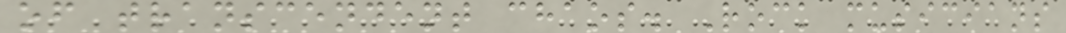of transcendent chaos. Rock musicians
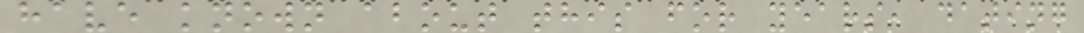have known about this for years, dating
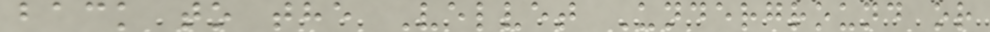back to the Velvet Underground or
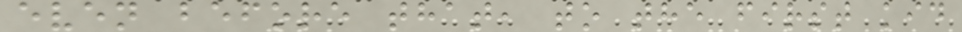even before that, to the first kid
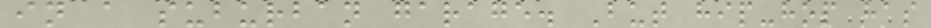in a suburban garage. But hip-hop has
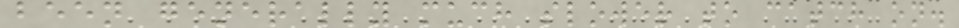been generally much slower to catch on.
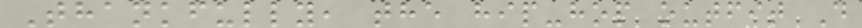Thankfully, the hip-hop outfit D
